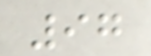97
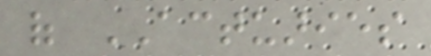of ACTUARIES
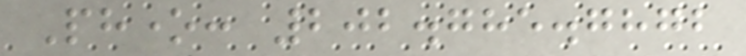Phone: 202.785.7872
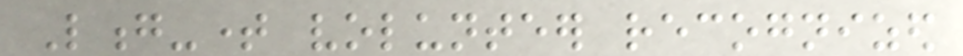Long-time volunteer recognized
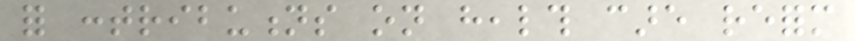for contributions on health care reform
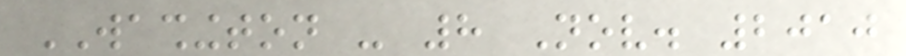WASHINGTON - 8 Nov. 2010
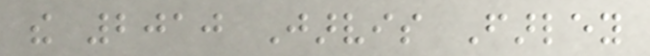the 2010 Jarvis Farley
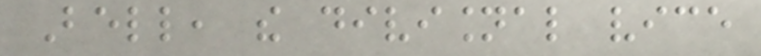Bell, the divisional vice
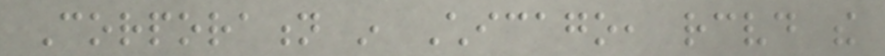Corporation in Chicago, received the
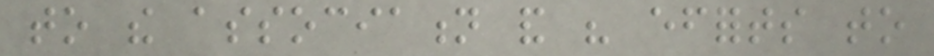to the association and his efforts to
